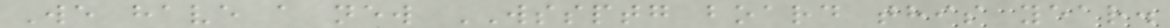We have a new WSSPTG board this year.
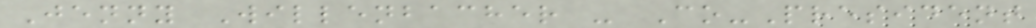Jenny Willenbacher - Co-President
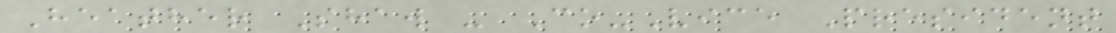Heather Shaw - Co-Vice President
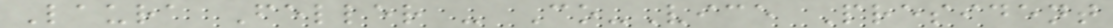Laura Feller - Co-Vice President
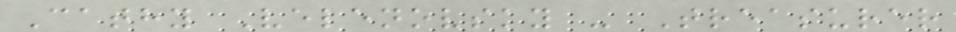Cathy Velenovsky - Treasurer
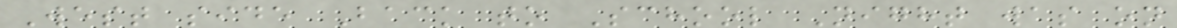West side Back to School Night was on
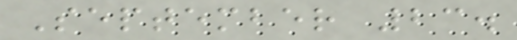September 23.
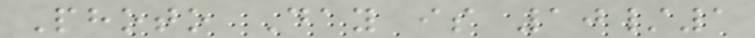Photo Day is 10/1
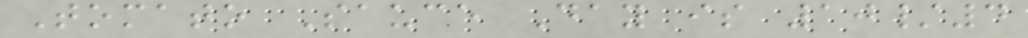Tomato Sauce Day is 10/4
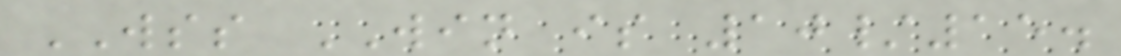WSS WIN is 10/15.
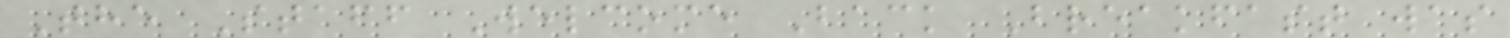The Staff Welcome Back Breakfast was
